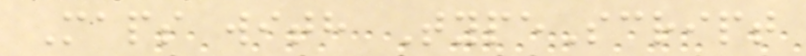Maps with TypeScript
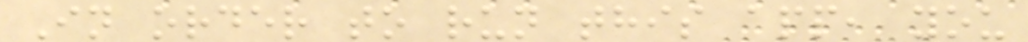In order to run this app, you
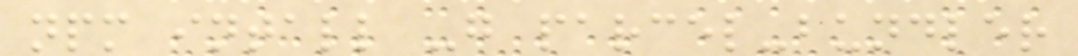npm intall -g parcel-bundler
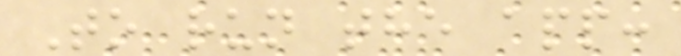To run the app:
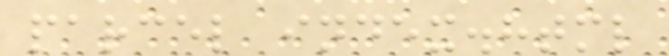parcel index.html
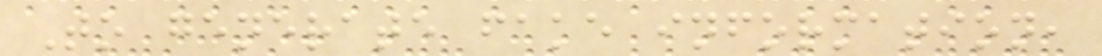To generate fake information,
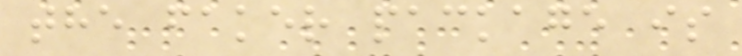the faker package is
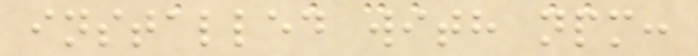installed with npm:
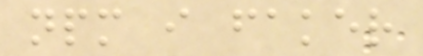npm i faker
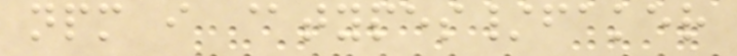npm i @types/faker
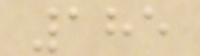185
